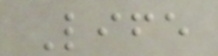Life
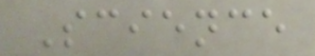Science
